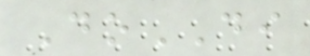DoDI
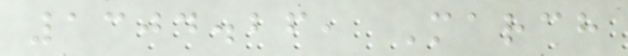1304.26, March
